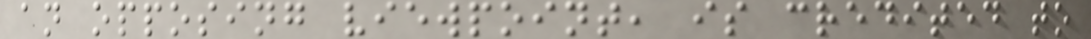an opposing viewpoint, is credited to
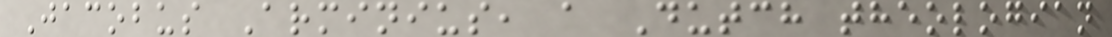Jacobus Arminius, a Dutch theologian
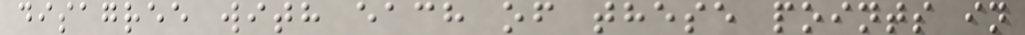disagree with each of these points in
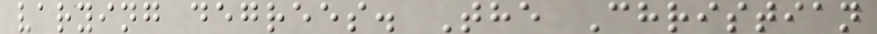varying degrees. The Christian
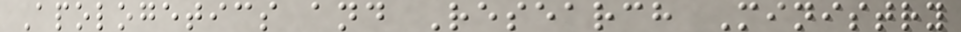Apologetics and Research Ministry
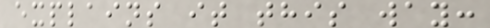explains it this way:
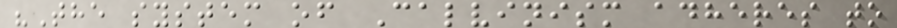"The system of Calvinism adheres to
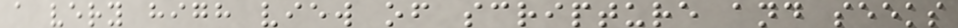a very high view of scripture and seeks
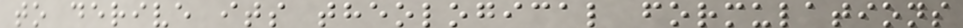to derive its theological formulations
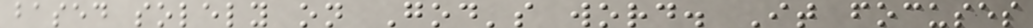based solely on God's word. It focuses
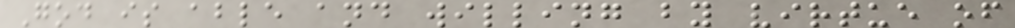God is able and willing by virtue of
